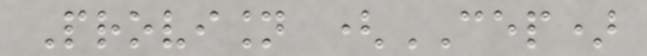Provision (CEP)
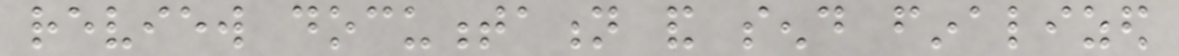review documentation and send finalized
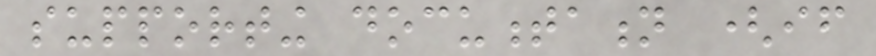supporting documentation (if
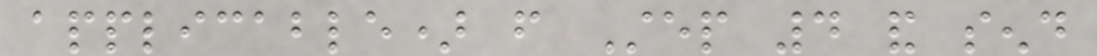applicable) from Step 4 and send
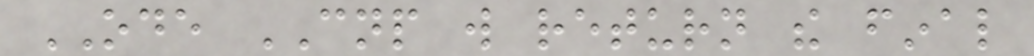ODE CNP will return the final
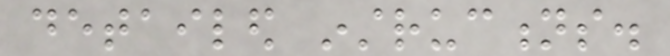detailed instructions.
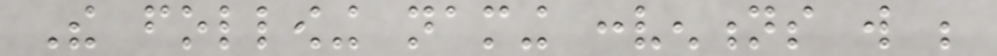The following naming conventions will be
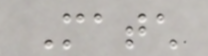Match
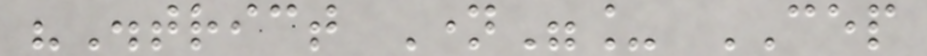"District Name"_ CEP
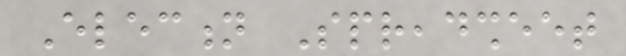Election Spreadsheet
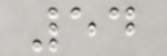54
